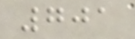701
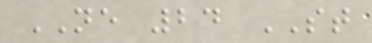NE 24 ST
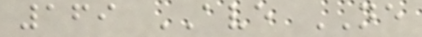169 AVE NE
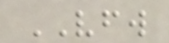VFW
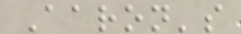Aaron's
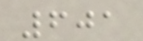601
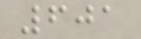601
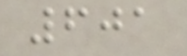601
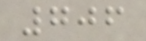706
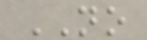NO
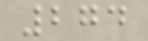274
